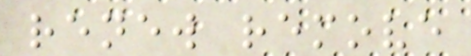renew remove
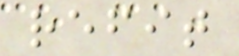refit
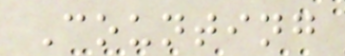Counting
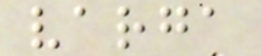varga
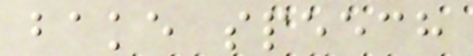bake speech
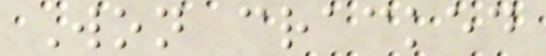Won cracked
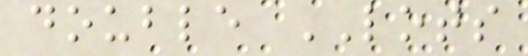double LOTS
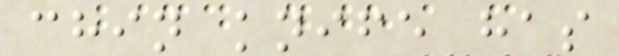chin knife has
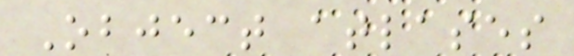Object atlases
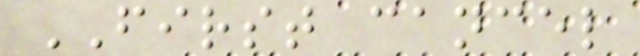FIRST cancel
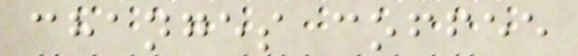changes coffee
